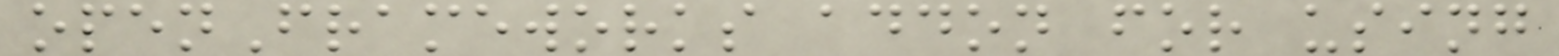openFrameworks addon for using
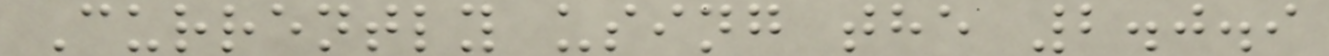Currently using the 2.0.9
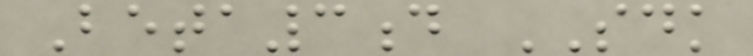Beta3d SDK
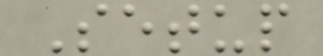Setup
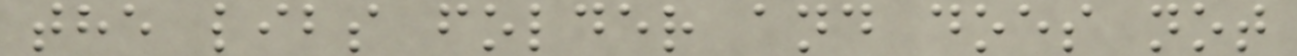the libs folder and does not
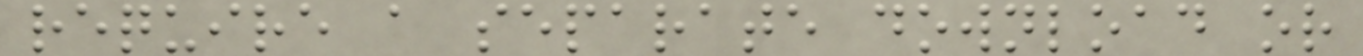require a separate download or
